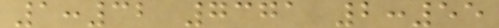1:32 7371 2:55
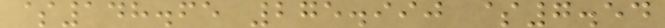$148.65 275.990 $7.54
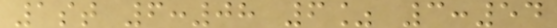1st 6:08 6% 3:54
